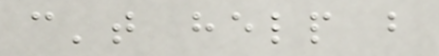can't help but
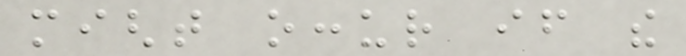might occur if the
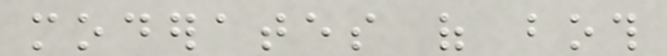moderates of both
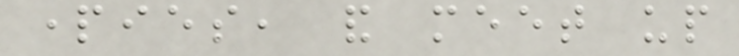parties, and meet up
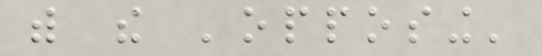with the 'opposing'
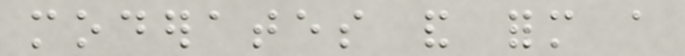moderates and form a
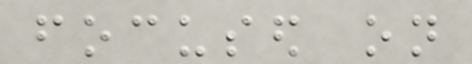focused on
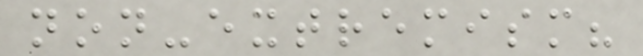non-extremism?
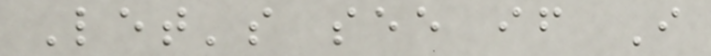Let's see if I
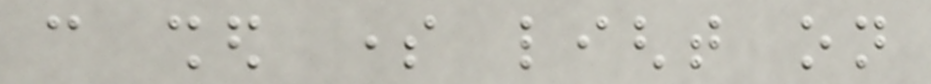can shed some light on
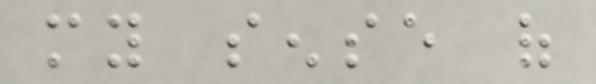my sense of
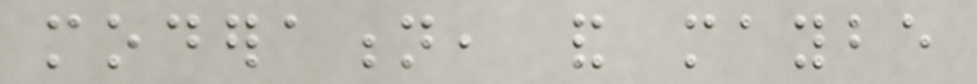moderation, and maybe
